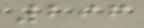296
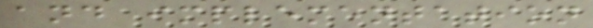and implementation
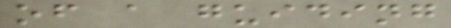of a guiding
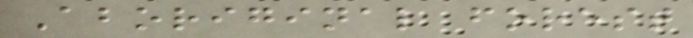Aboriginal forest
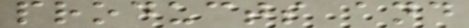products and
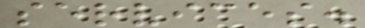services.
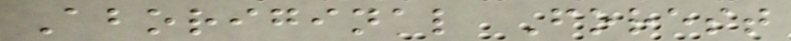Aboriginal Forest
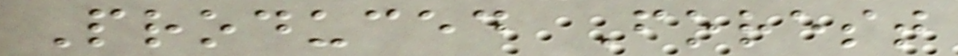Produced Forest
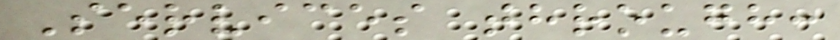Services through:
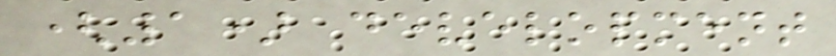(1) development
